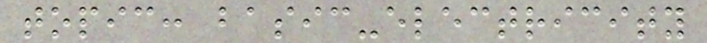topic: basic-electricity
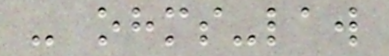- ohms-law
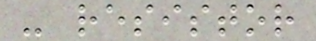- resistor
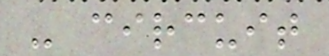- circuit
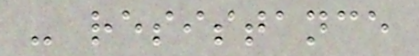- resistance
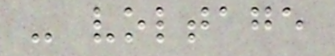- voltage
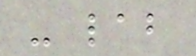- lab
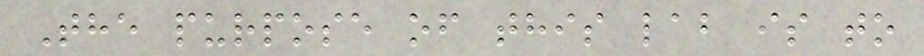The purpose of this lab is to
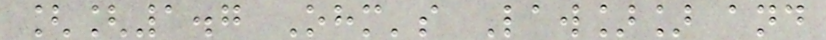[[1.7 Ohm's Law]] and
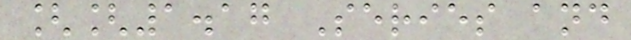[[1.17 Series and
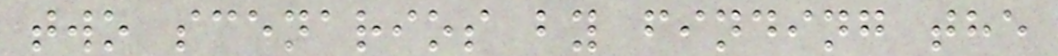two scenarios by finding the
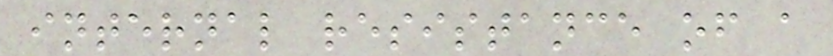internal resistance of a
